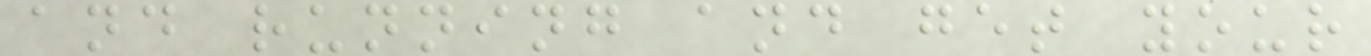and running and get your
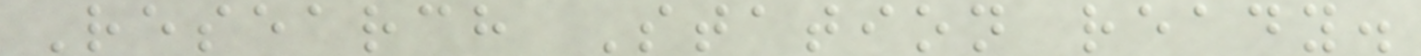Research Station ready.
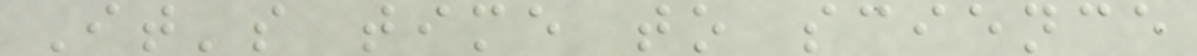It's time to science
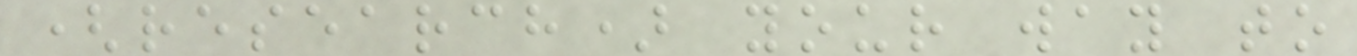(research) your way to
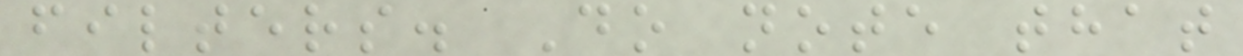filters. Do note that
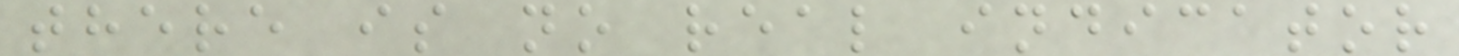there is no real indicator
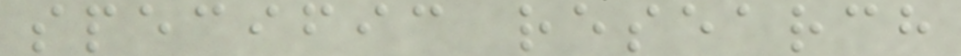specific research
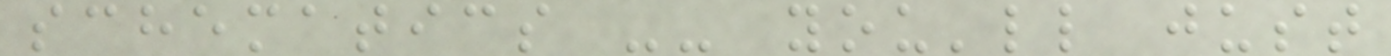schematics -- you'll just
